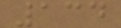134
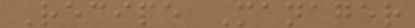Recipe Manager
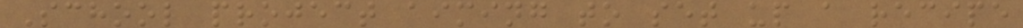School project aiming to set up a recipe
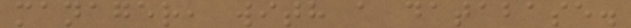manager, with a database.
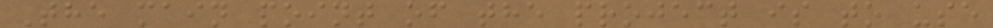The main point of the project is to use
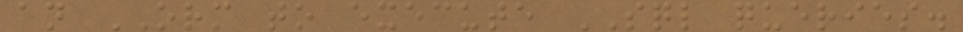an ORM to execute SQL queries.
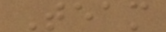Team
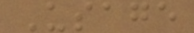Usage
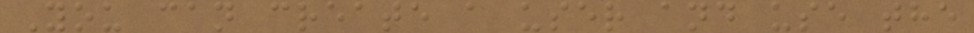You can create a user and use the
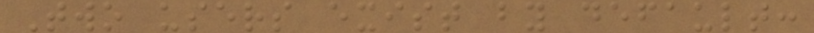Two users exist by default:
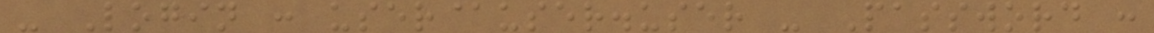- Login : user@user.user - Password :
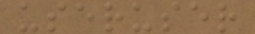useruser
